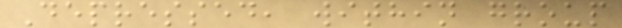Depressed, within group
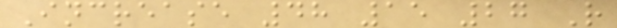Increase 48 15 27 R
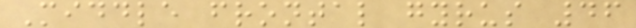Middle frontal gyrus 46
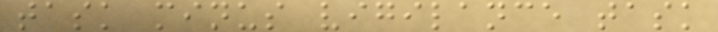task minus vigilance task
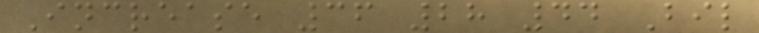Increase 36 28 44 Bil
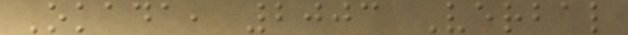Okada, 2003 Verbal
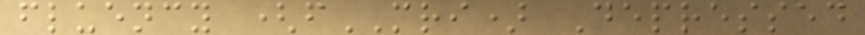fluency (fMRI) Depressed
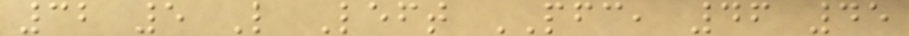32 5 L Left PFC, 46 45
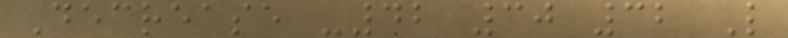Decrease -42 30 32 L
